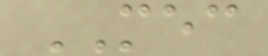MEC
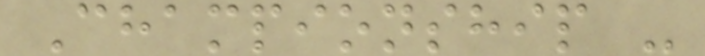Championship -
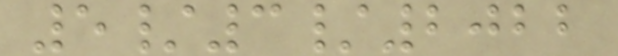5/3/2022
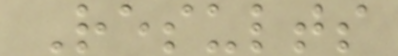Results
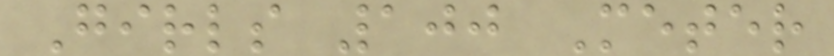Girls 100 Meter
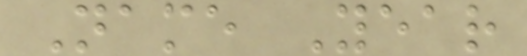Name Year
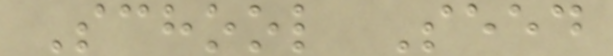School Seed
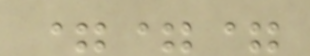===
